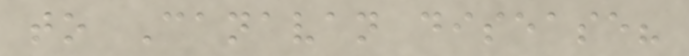to Canavan disease?
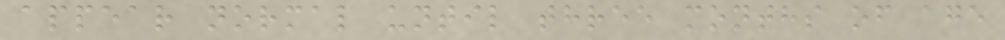appear normal until three months of age
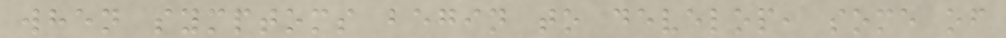when symptoms begin to develop, some of
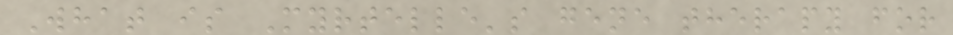What is Myrtelle's gene therapy for
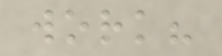work?
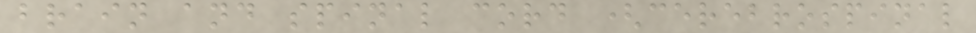brain and spinal cord (cerebrospinal
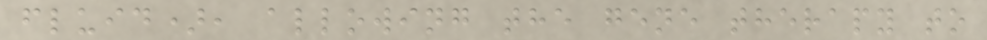fluid), allowing the gene therapy to
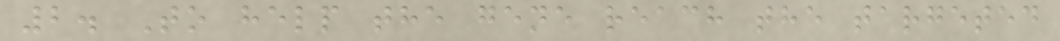2. To help the gene reach the targeted
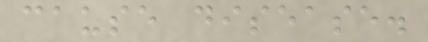cause disease.
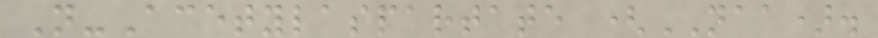N-Acetylaspartate (NAA).
